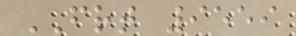FRT 9559
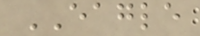EAGLE
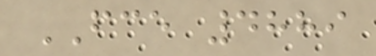FCE 4889
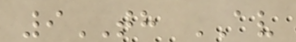9TH AV
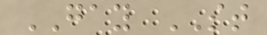GAY ST
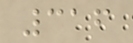316
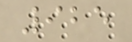925
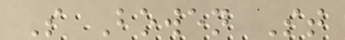S Bowen St
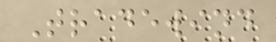Tradewind
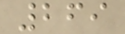269
